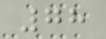78
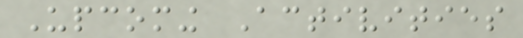Upcoming Activities
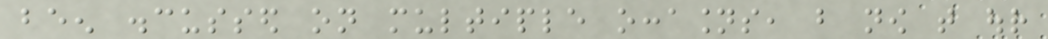been discussed on multiple occasions, but now that our
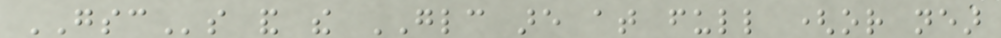GSCs and the GLC are at full (or near
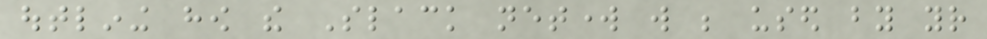outlining how the Slack network will be used by your
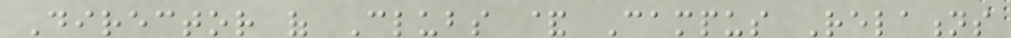Director of Clubs & Campus Relations
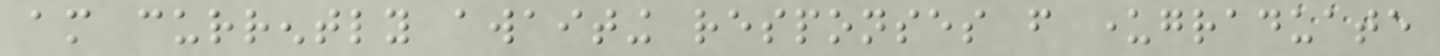am currently awaiting responses from undergraduate
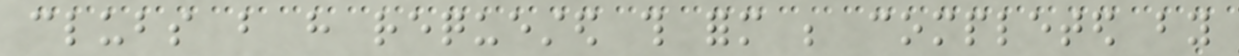clubs but have requested this form be completed by
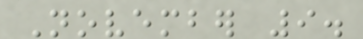November 9.
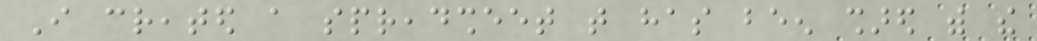I created a spreadsheet that has been shared with the
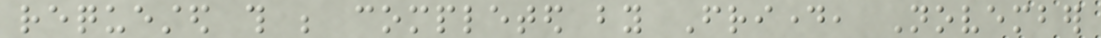requested this be completed by Friday, November
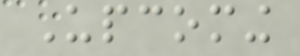Upcoming
